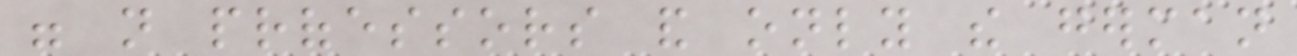were not professors and only the german
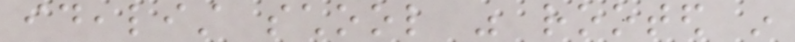idealist school was rooted in
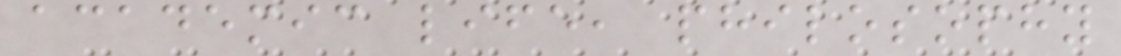academic life, philosophy
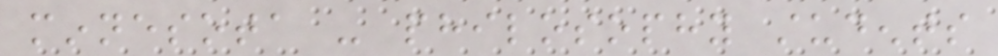minnesota - philosophy students
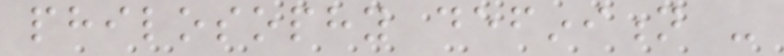philosophy definition -
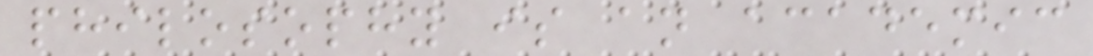philosophy is an academic
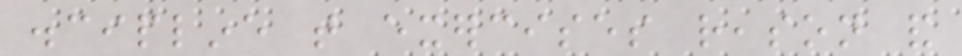discipline that exercises reason and
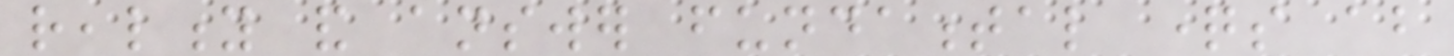reality and answer fundamental questions about
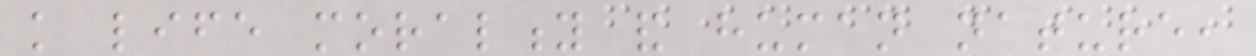knowledge life morality and human nature,
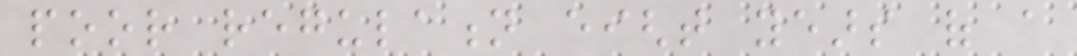poor regulation eight years of a
